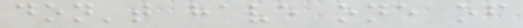don't have one of
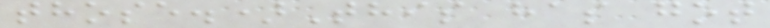those.)This has got
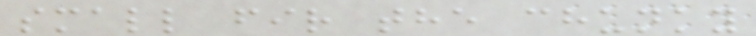small fir the chunky
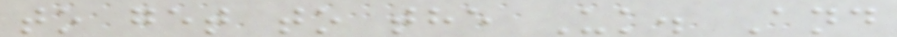to get to the Uk. And
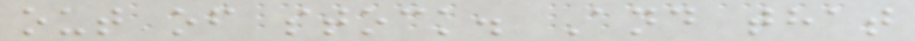out of stock. And that
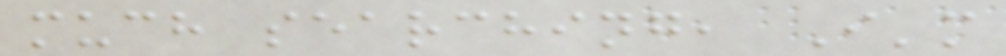much searching, I'm
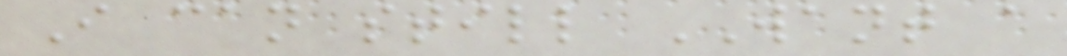I can still WANT a
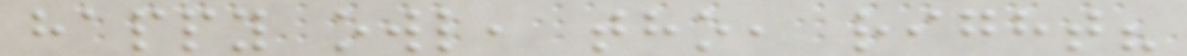happy owl, tho, right?
